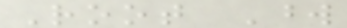Root Word
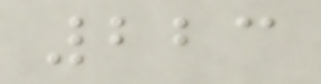223
